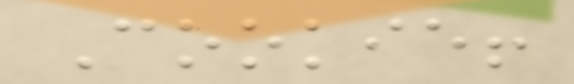Cookie!
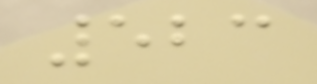523
